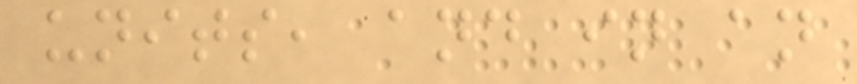units, and in an
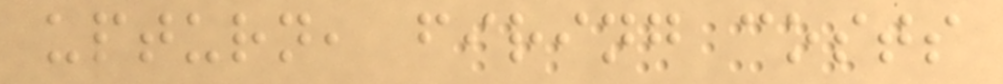upturn, firing costs
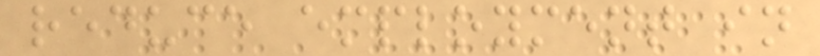reduce employment in
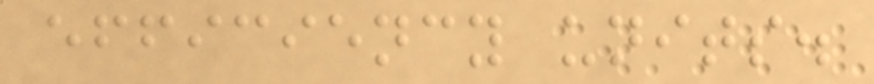efficiency units.
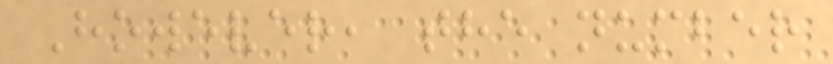However, the number
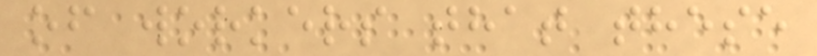of workers that these
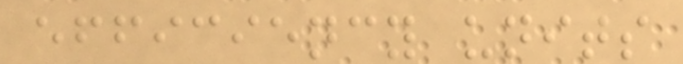efficiency units
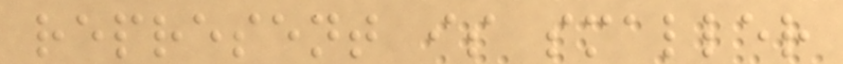represent is smaller
